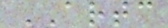ARTC
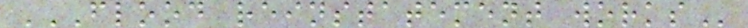FLOOD REINSTATEMENT WORKS
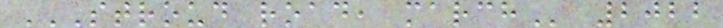STROUD ROAD, MARCH 2022
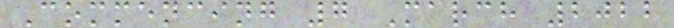Commencing 7 March 2022
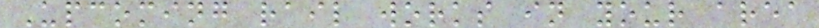Upcoming rail works in your area
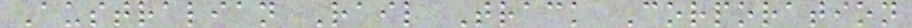Australian Rail Track Corporation
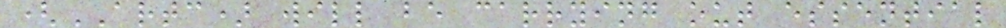(ARTC) will be carrying out essential
